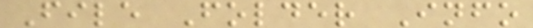File Folder Info
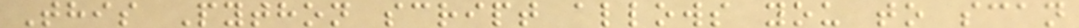This Python script allows you to scan
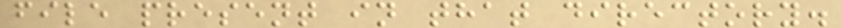file present in that directory.
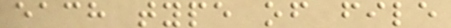each type of file
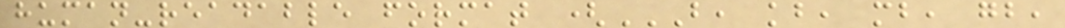human-readable format (B, KB, MB, GB,
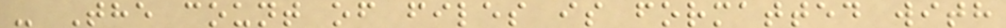- The count of files is formatted with
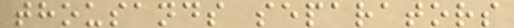thousands separators
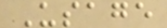Usage
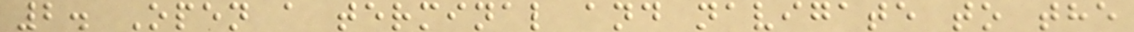2. Open a terminal and navigate to the
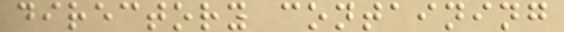directory containing
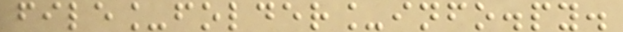file_folder_info.py.
